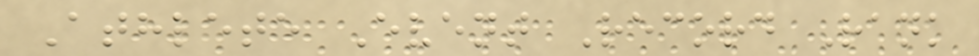Athlete Event Record Rank
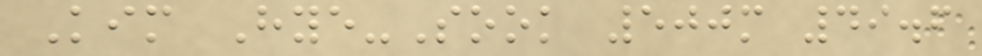Kim Hye-Sook 500m 49.6
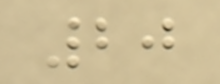20
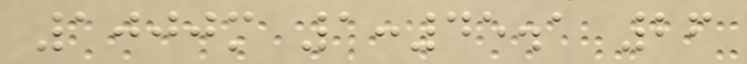1000m 1:45.1 26
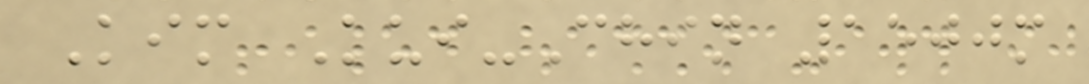Kim Kui-Chin 1500m
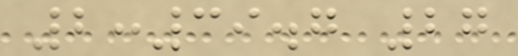2:39.7 27
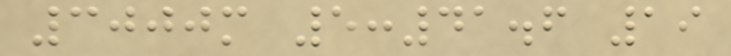3000m 5:41.6 19
